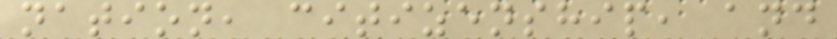nation, citizenship, and
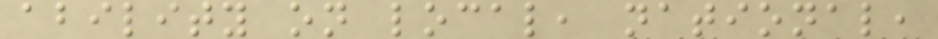ability on local, national,
